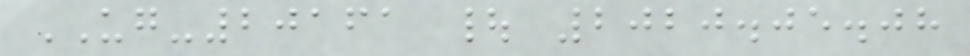UG-20161 | 2020.05.08
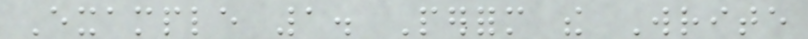Example 1. Perform the Write
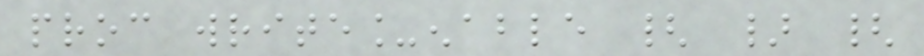proc write_enable { } {
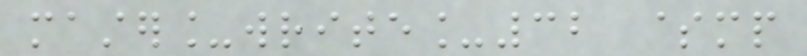master_write_32 $mp
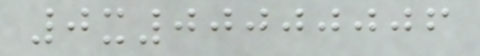0x00000006
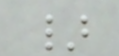}
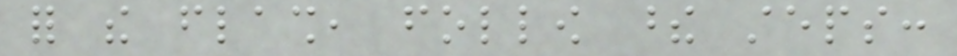for the flash, follow these steps:
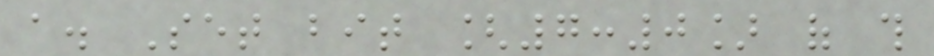a. Set bit [7:0] of this
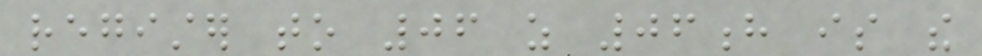register to 06 as 06h is the
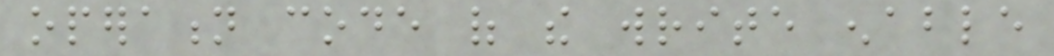operation code of the write enable
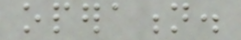operation.
